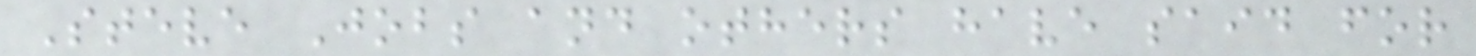Steve Jobs and others have said for
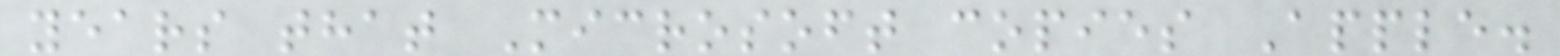years that Microsoft copies Apple.
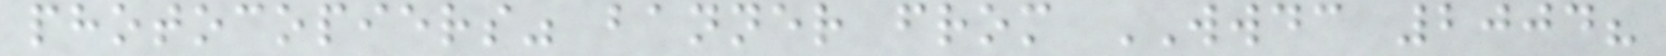photocopiers" banner from WWDC 2004?
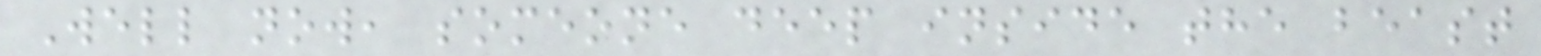Well now, someone deep inside the beast
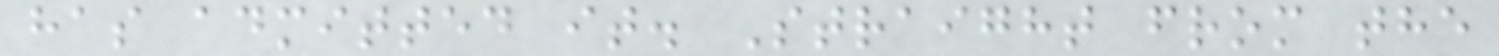has admitted it. Straight from the
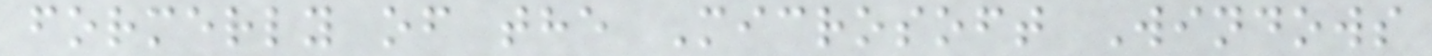formerly of the Microsoft Windows
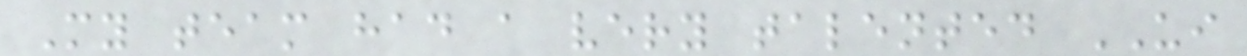My team had a very talented UI
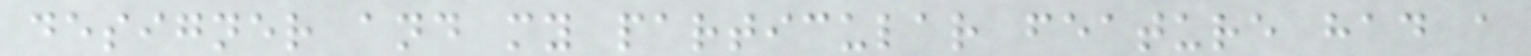designer and my particular feature had a
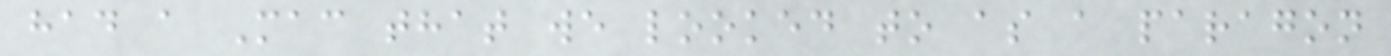had a Mac that we looked to as a paragon
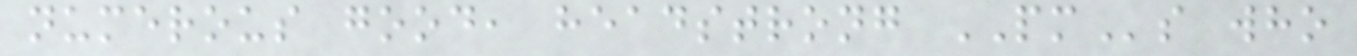numerous good, headstrong PMs who
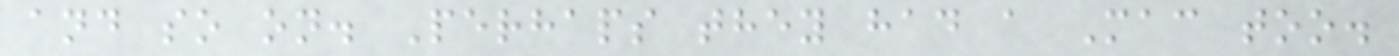and so on. Perhaps they had a Mac too.
